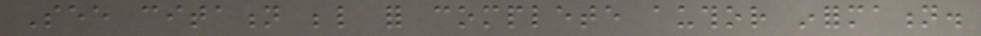See citation below for complete author information.
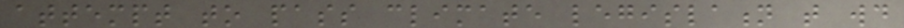attempt to pass climate legislation that would
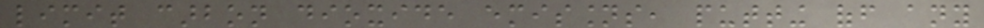limit carbon dioxide emissions, putting off any
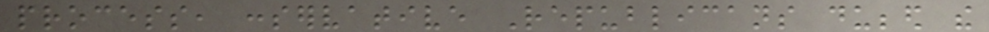process, conservative Republicans dubbed the
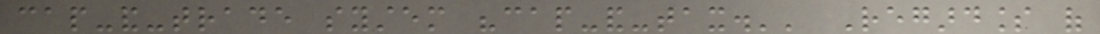cap-and-trade system "cap-and-tax.'' Regardless of
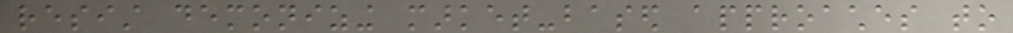resist demonizing market-based approaches to
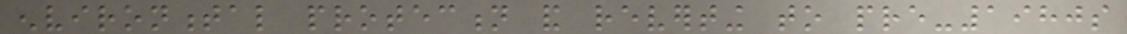environmental protection and reverting to pre-1980s
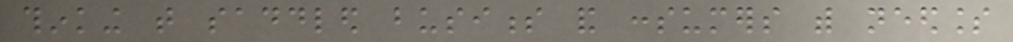thinking that saddled business and consumers with needless
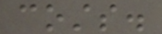costs.
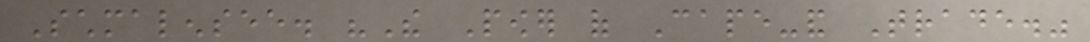Schmalensee. "The Power of Cape-and Trade."
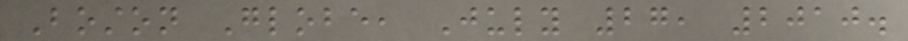Boston Globe, July 27, 2010.
